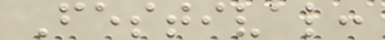Festival:
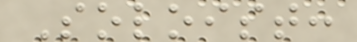Soloist:
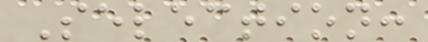Selection:
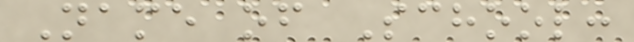Name of School:
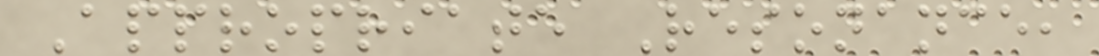Appropriate Resonance,
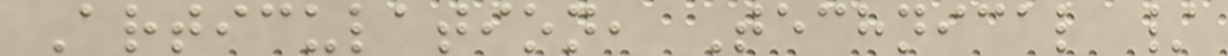Articulation, Technical /
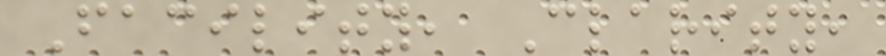Facility, Clarity,
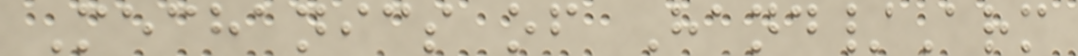Mechanics of Hand/Arm
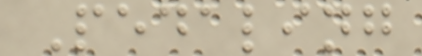Pedaling
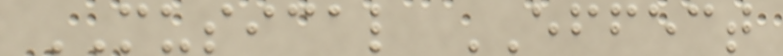MUSICAL EFFECT
